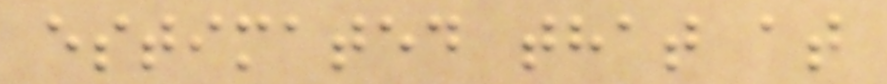estimated that at
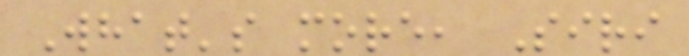What's more, Siri
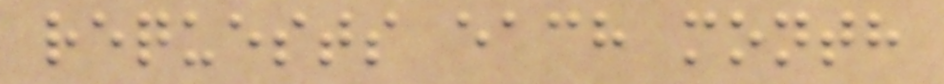requests each month
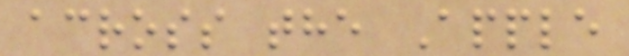across the Apple
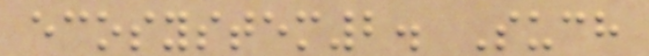ecosystem2. Such
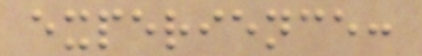experience:
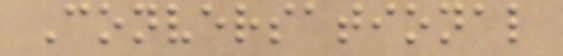Conversational
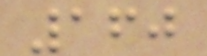160
